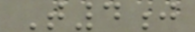T4j
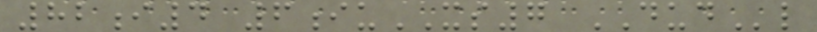82i4 6iuXS7 DUDl
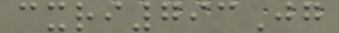cxri793Jg
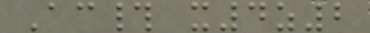Ac# x4z2
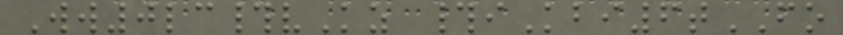Ww0lc#vKz #iKbi6tFO
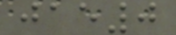jae0
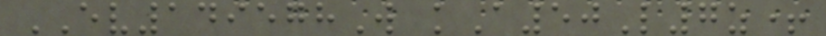EV149578W kA50L7z+
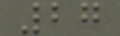27
